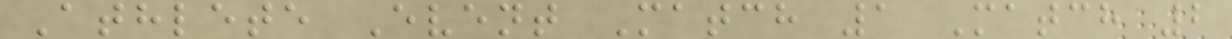Athlete Event Match 1 Match 2
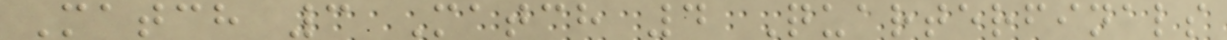Match 3 Match 4 Quarterfinals
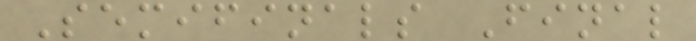Semifinals Final
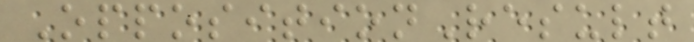OppositionResult
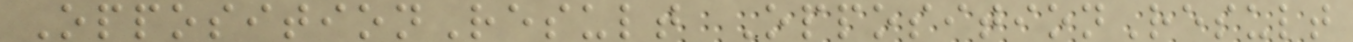OppositionResult OppositionResult
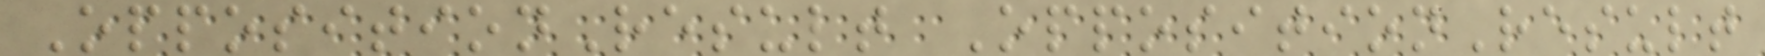OppositionResult OppositionResult
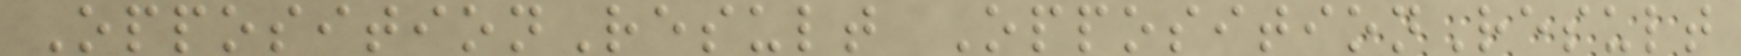OppositionResult OppositionResult
